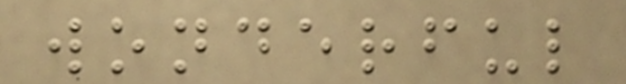wonderful
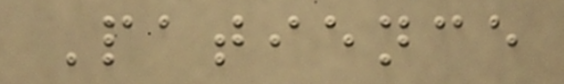Patience
